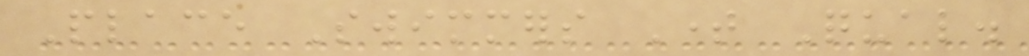Place Swimmers Time Qual.
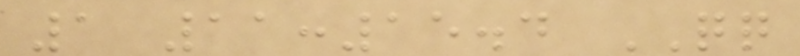1 11:15.4 QQ
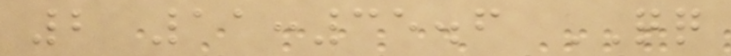2 11:35.6 QQ
